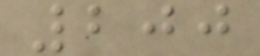200
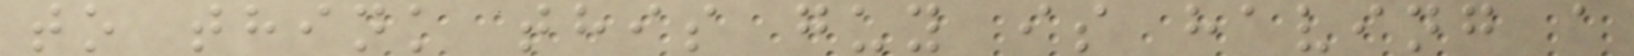to think this guy is having a
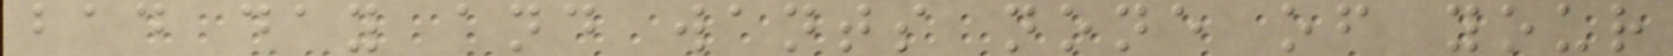bad day and wants none of your
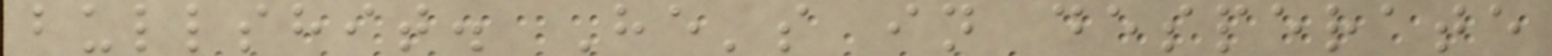bullshit. He's in desperate
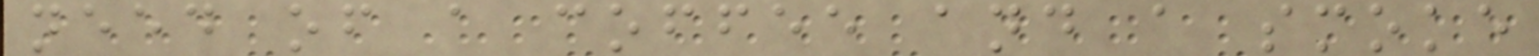need of a coffee and a smoke
